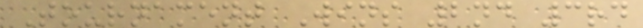Tournament Wins 2nd 3rd
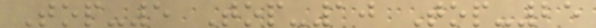Top-5 Top-10 Top-25
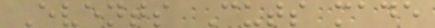Events Cuts made
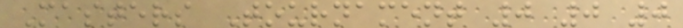Masters Tournament 0 0 0
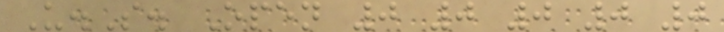U.S. Open 0 0 0 0 0
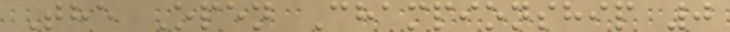The Open Championship 0
